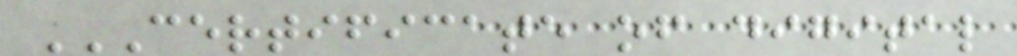CERTIFICATE OF DIGITAL
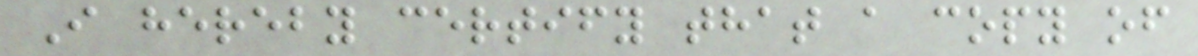I hereby certify that a copy of
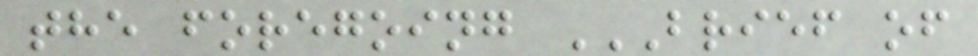the foregoing BRIEF OF
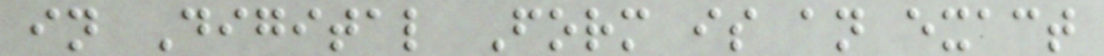in Digital Form is an exact
